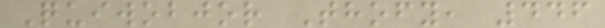Quiwobjor Thofy, 446
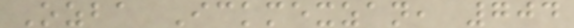Ozba Ickmexzan, 704
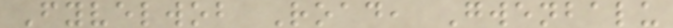Fyvelwob Road, Gwenbalu
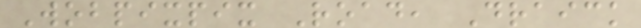Wobpixpix Road, Draick
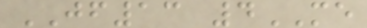JF13 4ME
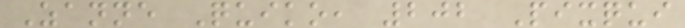Zanne Quiko, 202 Pixqui
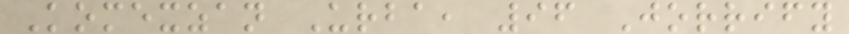Komexzan Urba, 96 Jorrify
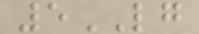5LG
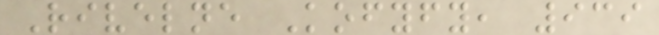Rivelne Kofyfy, 939
